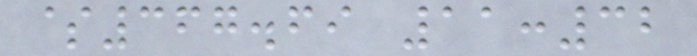$367.69 11:32
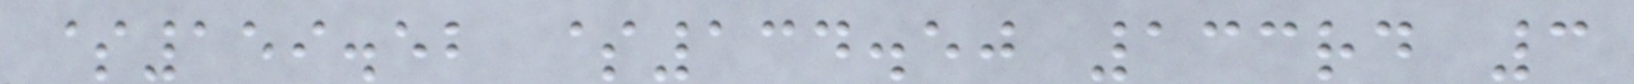$159.52 $134.50 133rd 3
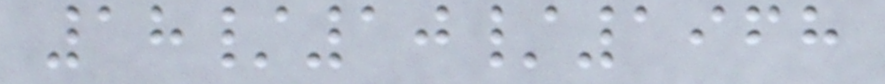18/10/1968
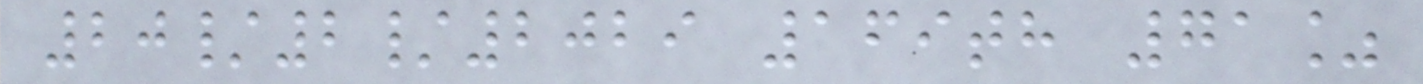20/2/2029 169th 71%
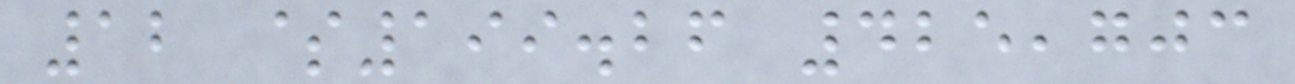12 $199.26 425,703
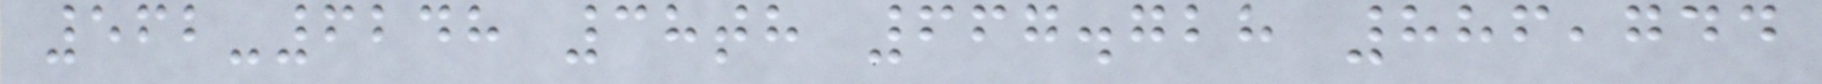562-6248 38th 667.728 886,744
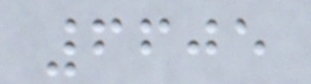6605
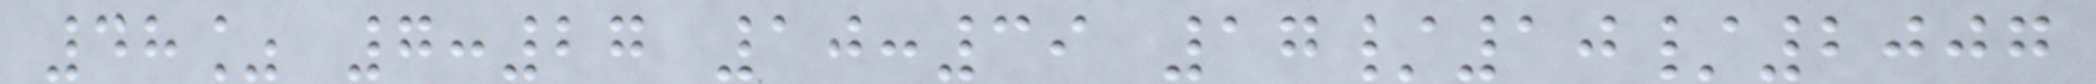48% 7:27 10:39 17/10/2007
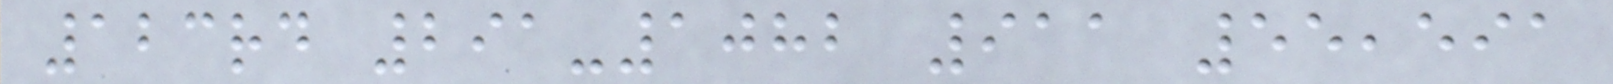123rd 291-1082 911 55,591
